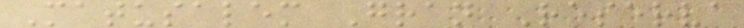Matusalem Gran Reserva
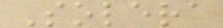Solera
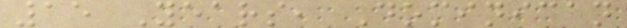15 Years, Dominican
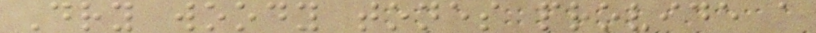Dry woody tones provide a
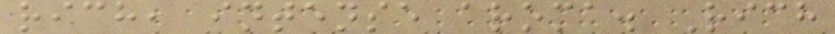rich, intense aroma. Rich
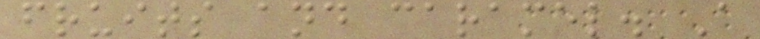fruits and caramel. A
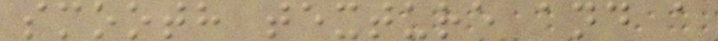smooth texture and a
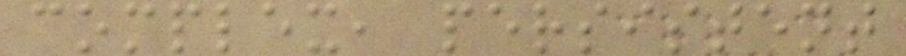complex, persistent
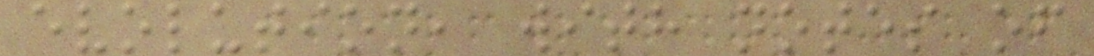evolution, with notes of
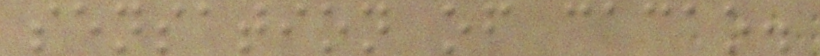sensation of cacao.
